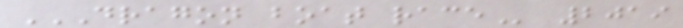DRAGON BOAT RACE 2019
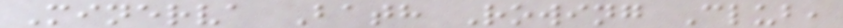Minerva Bath Rowing Club,
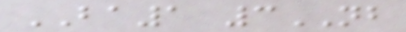BA1 3NB
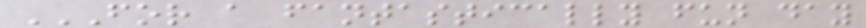FOR A FANTASTICALLY FUN DAY
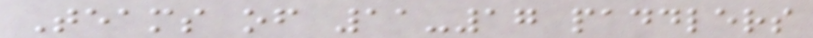Teams of 11-17 paddlers
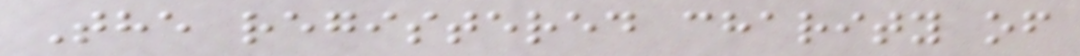The registered charity of
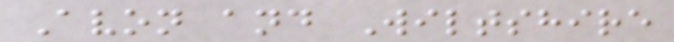Avon and Wiltshire
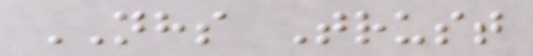NHS Trust
